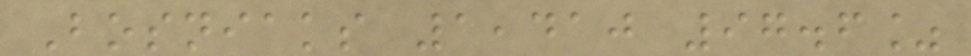Bosniaks 1,410 97.6%
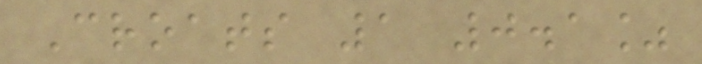Croats 1 0.1%
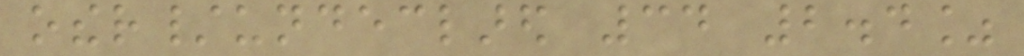other/undeclared 34 2.4%
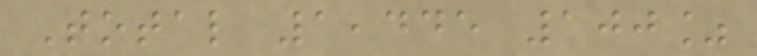Total 1,445 100%
